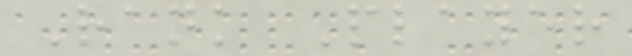Rank Player
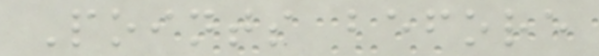Points before
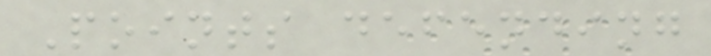Points defending
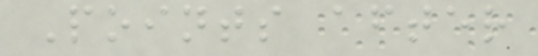Points after
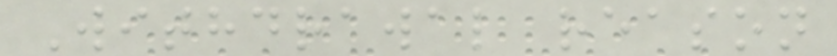Withdrawal reason
